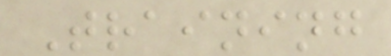Training
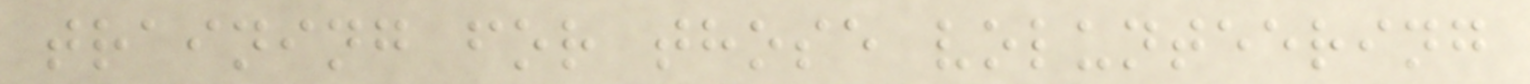training for those volunteering
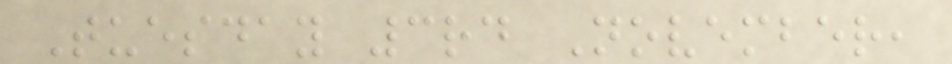Tuesday 3rd November,
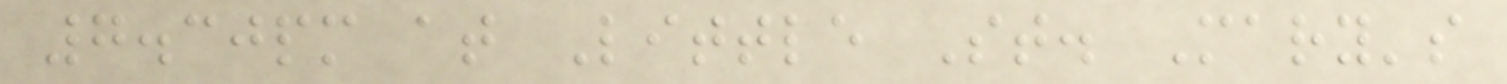7.30pm at Little St. Mary's
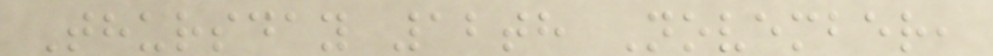Thursday 12th November,
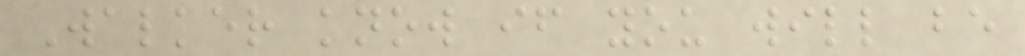Walker know if you will be
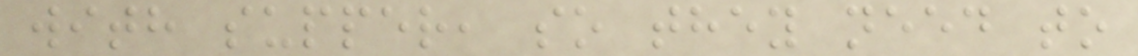with supper, so they need to
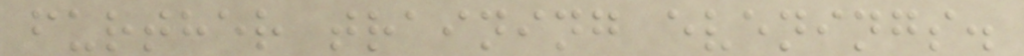further training evenings.
